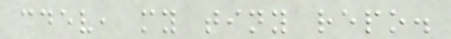cdev, my tiny repo.
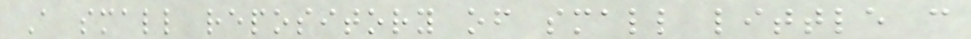A small repository of small little c
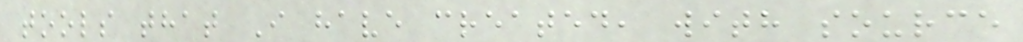tools that I have created, with source
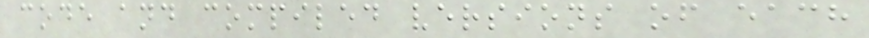code and compiled versions of each
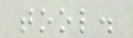tool.
